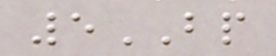5BP
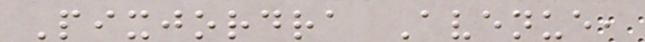Pixjordra Avenue,
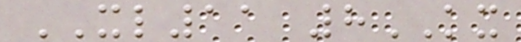XL11 8KX
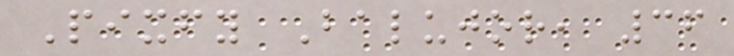Pixfy Balujor, 36
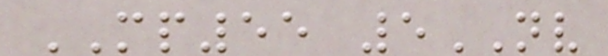MP55 5NV
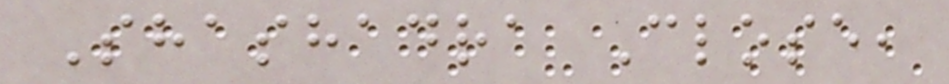Shashadra Close,
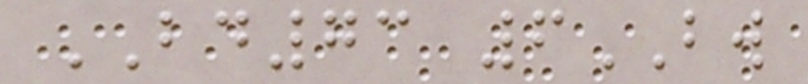BD73 6BW
